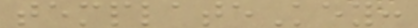templateKey:
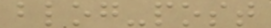blog-post
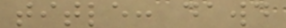title: dawd
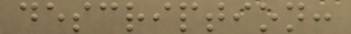description:
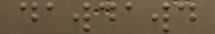dawdawd
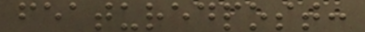featuredpost:
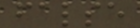false
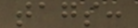tags:
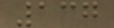137
